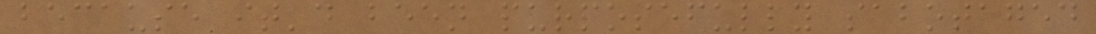because it'd been purposefully sabotaged
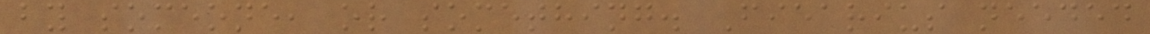by someone, or something. Fiearius needed
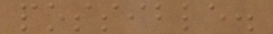possible.
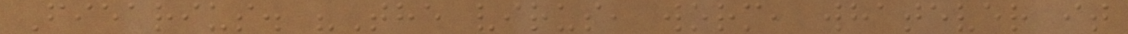Fiearius. "The virus, worm, whatever it
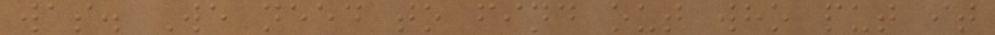was. We need to find out who put it
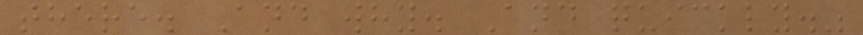there. And why. And quickly."
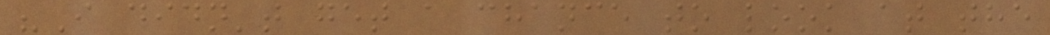"I didn't get a chance to look at the
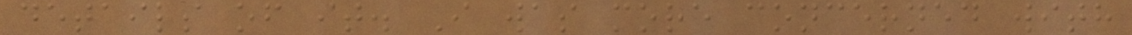details of it. I was more concerned with
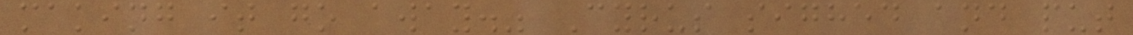making it go away." Cyrus sighed and put
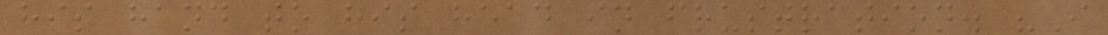his hand to his head in frustration. "I
